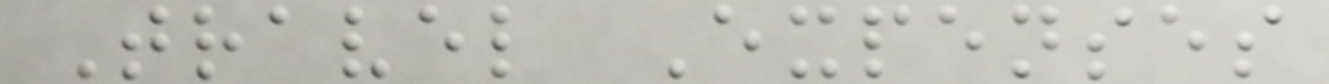Travel Expenses
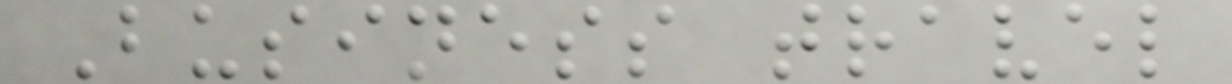Business travel
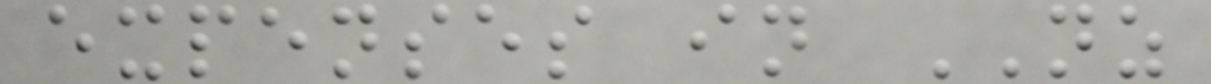expenses in NZ
